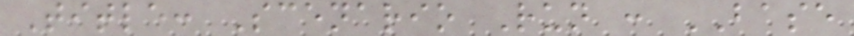Title: Scenario Run : BASE
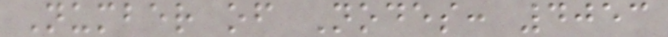Number of Nodes: 4053
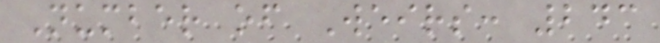Number of Weirs: 243
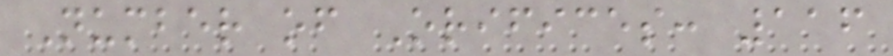Number of Orifices: 116
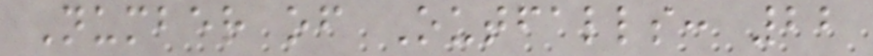Number of Outfalls: 22
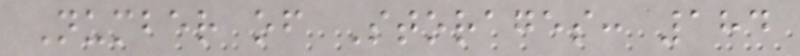Number of Storages: 184
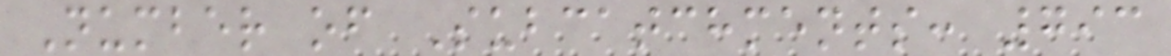Number of Subcatchments: 793
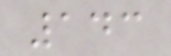143
